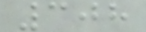308
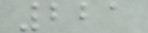221
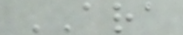ARA
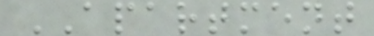APARTMENT
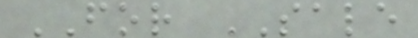FOR SALE
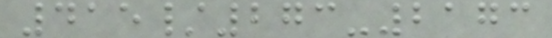415/273-2173
